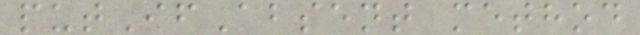putIfAbsent method
